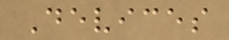Devices
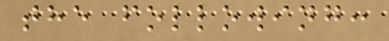the following:
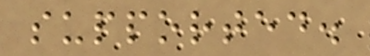supported.
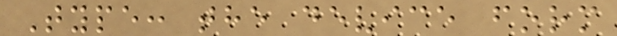Type: the device form
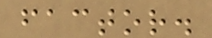factor.
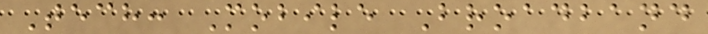Tech: Mobile Broadband
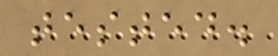tested.
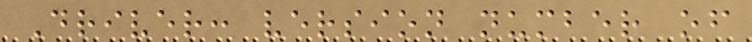Driver: version number of
